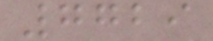7729
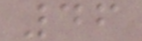46
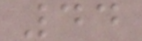44
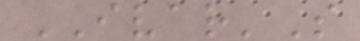IVAR'S
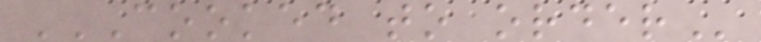COOKED TO ORDER
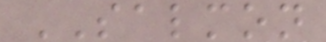SALMON
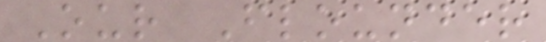Our Flounder
